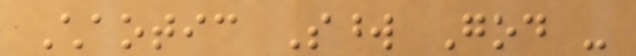Chaotic Sword God -
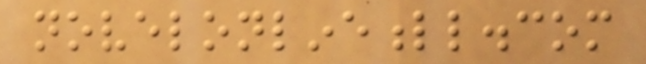novelonlinefull.com
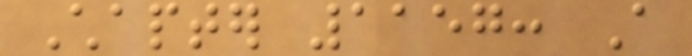Chapter 1157: A
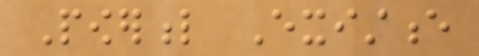Powerful Existence
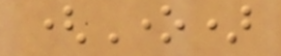(One)
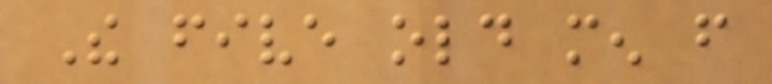The five old men from
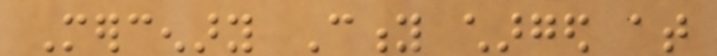Mercenary City charged at
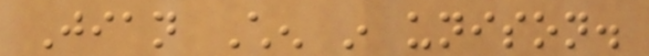Jian Chen in unison.
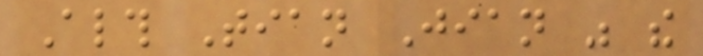Although Tian Jian was the
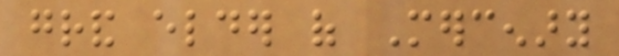grand elder of Mercenary
